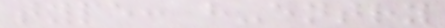type: h-entry
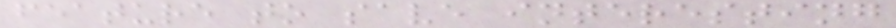feature to save interesting
